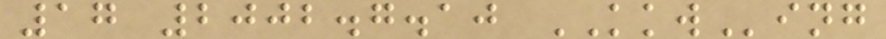17 2002.7.10 KKWing
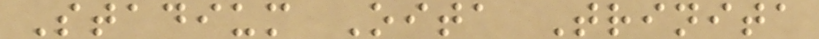Stadium Oita Trinita
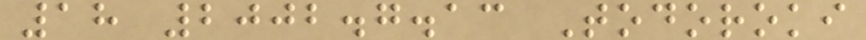18 2002.7.13 Todoroki
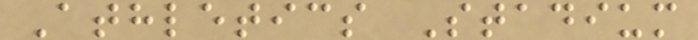Athletics Stadium
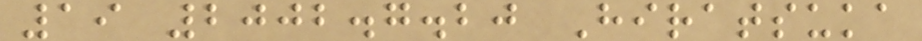19 2002.7.20 Hiratsuka
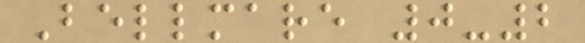Bellmare 0-2
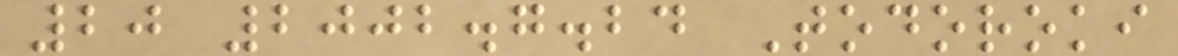20 2002.7.24 Todoroki
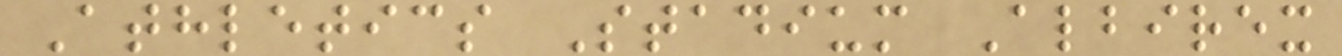Athletics Stadium Albirex
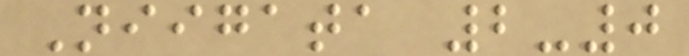Niigata 2-0
